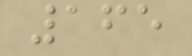165
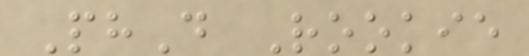PhD Rookie
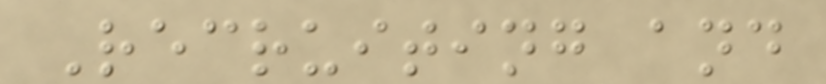Recruiting and
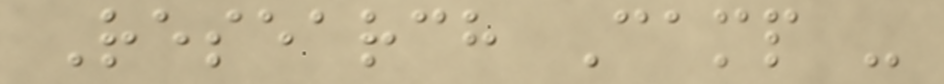Research Camp -
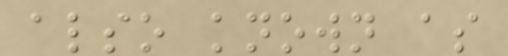also known as
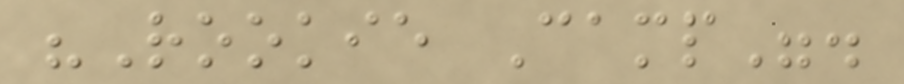"Rookie Camp".
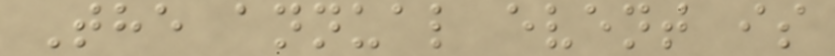The annual event is
